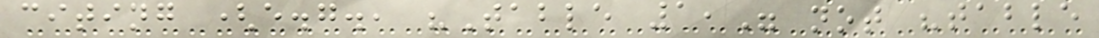citing (e.g., "Table 1," not "table
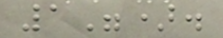1").
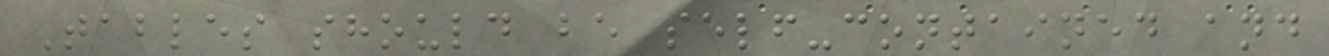Tables should be self-contained and
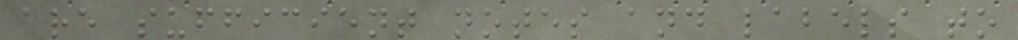are sufficient notes and labels to
